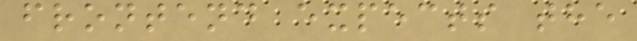frontend expects the
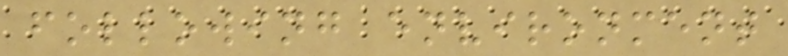following environment
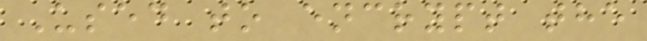Used to encrypt the
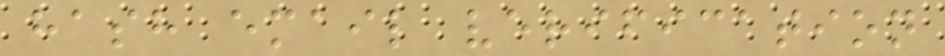hash email verification
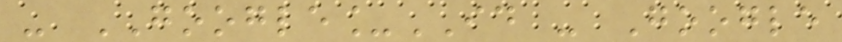- GOOGLE_ID - Google
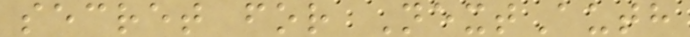secret for NextAuth
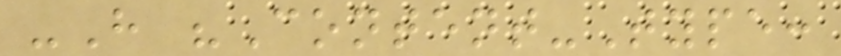-H "Content-Type:
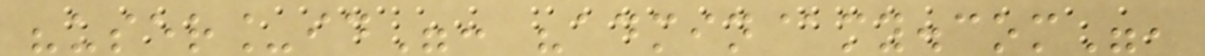"user_id": "admin@my.com",
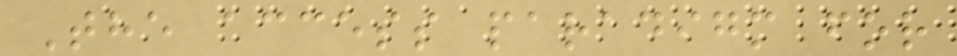The access paradigm for
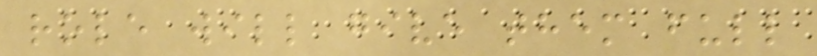role will give them full
